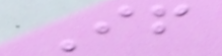If
